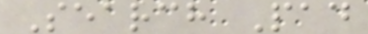Search Pad
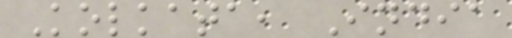Kolkata, India
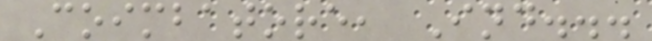Coimbatore, Ind...
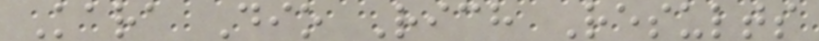Kara Dio Rich Results
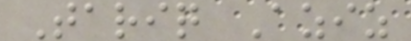Tariq Aziz
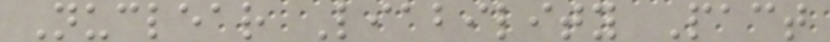Nuclear Liability Pact
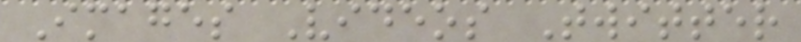Images Videos Twitter
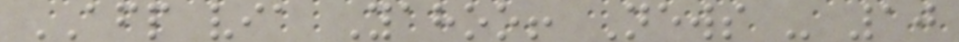AFP via Yahoo! News - 10
